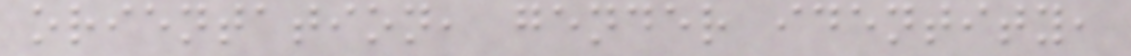orientation, gender identity,
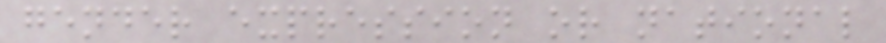gender expression or national
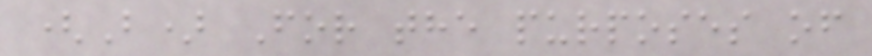(B) For the purposes of
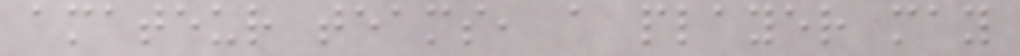amateur teams, a player may
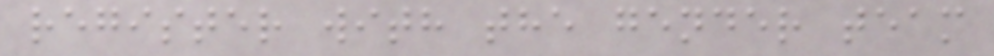register with the gender team
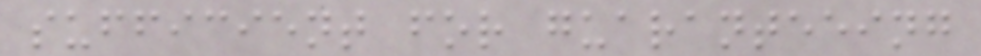sufficient for guaranteeing
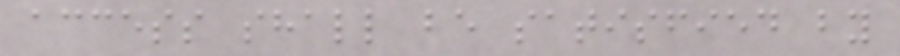access shall be satisfied by
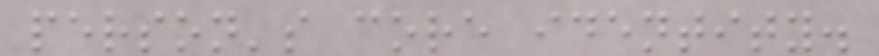person's core identity.
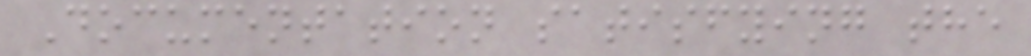Documentation satisfying the
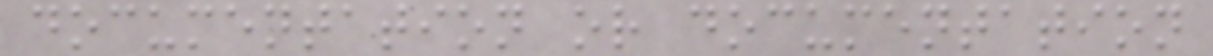documentation or documentation
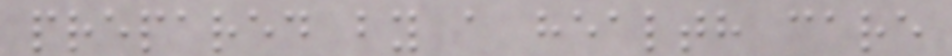prepared by a health care
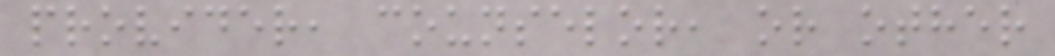provider, counselor, or other
